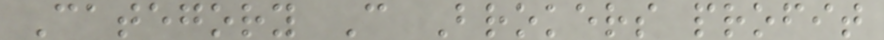Category C Brokers profit
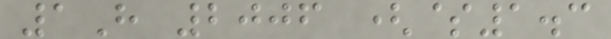1H 2006 ($1.3
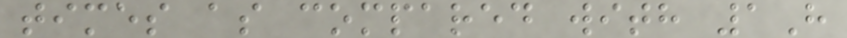times as compared with 1H
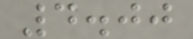4.00
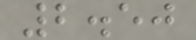2.50
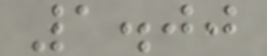1.00
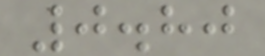0.80
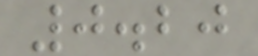0.20
